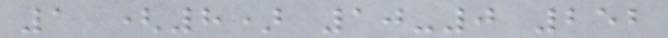1 (8) 10-0 252
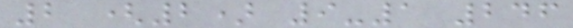2 (2) 9-1 246
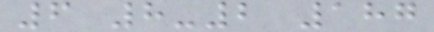6 8-2 187
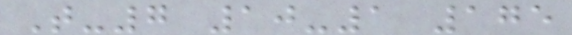T-7 10-1 175
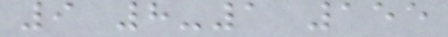9 8-1 155
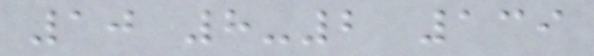10 8-2 139
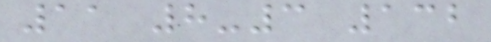11 8-3 132
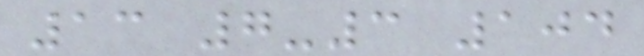13 7-3 104
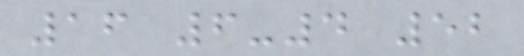16 6-4 52
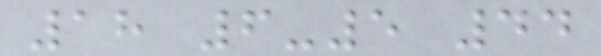18 6-5 44
